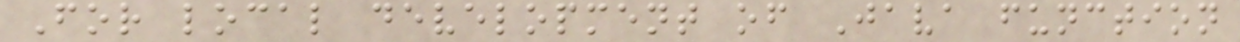For local development of Java function
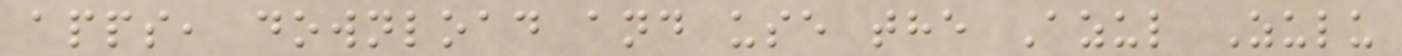apps, download and use the Azul Zulu
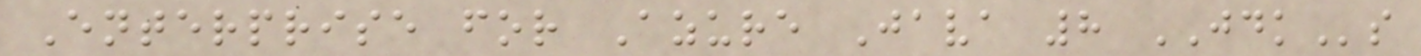Enterprise for Azure Java 8 JDKs
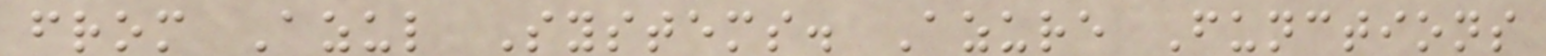from Azul Systems. Azure Functions
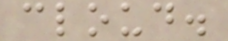cloud.
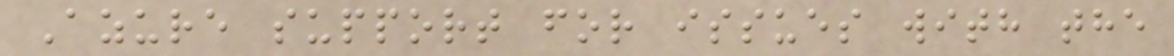Azure support for issues with the
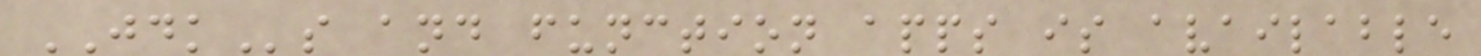JDKs and function apps is available
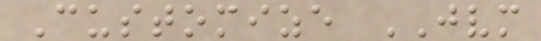Customize JVM
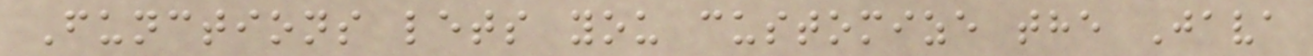Functions lets you customize the Java
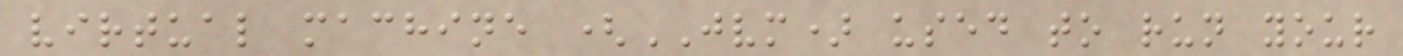virtual machine (JVM) used to run your
